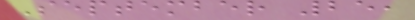September 25,
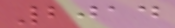2014
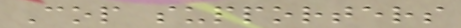Cop supporters
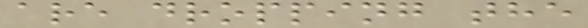are dropping the
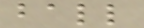ball
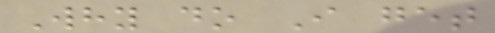Why do I get
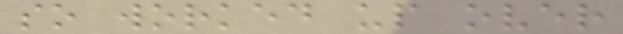so worked up over
